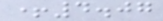+4.07
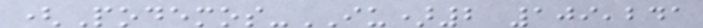(Podemos-IU)2 109,241
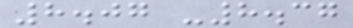8.07 -8.37
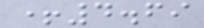+4.69
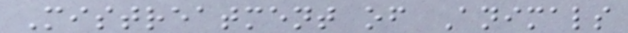Mistreatment of Animals
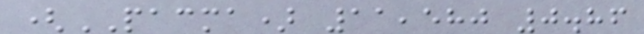(PACMA) 11,580 0.86
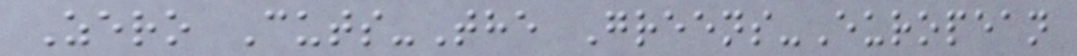Zero Cuts-The Greens-European
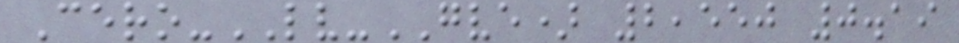Cero-LV-GVE) 2,550 0.19
